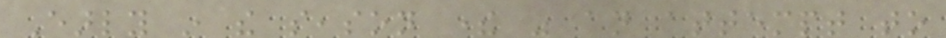Early in the season there was an attempt to
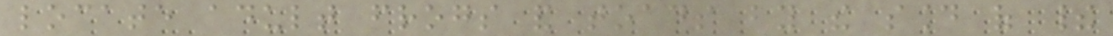locate adult frogs and toads by the sound of their
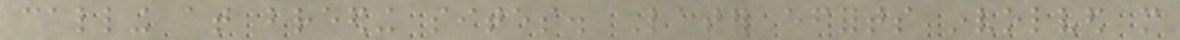calling at breeding sites. Later efforts involved more
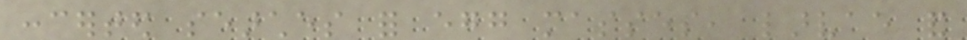concerted searches for egg masses, larvae and
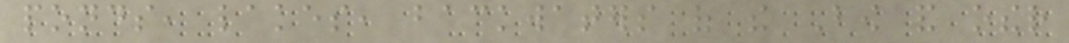ponds, lakes, backwaters of the Bow and other
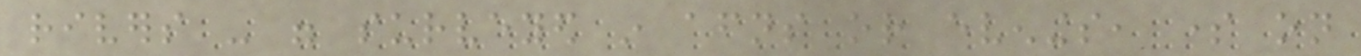rivers - were surveyed in afternoons or evenings, some on
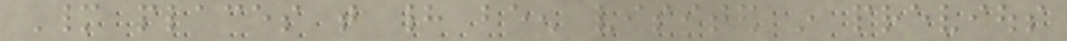Many places that had been visited in previous
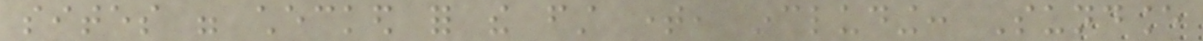sites were checked for the first time, including: Sundance
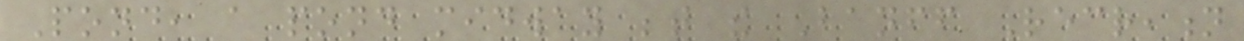Pond, a pond midway between the Banff Recreation
